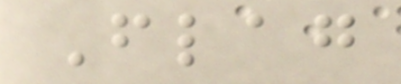Flag
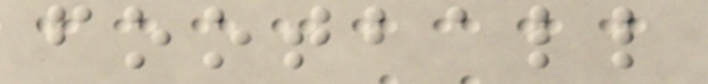football
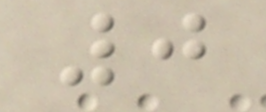0
